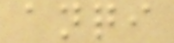anqi
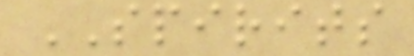SPIRITS
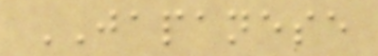JAPANESE
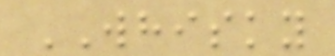WHISKY
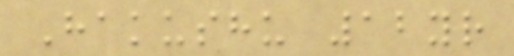Hakushu 12yr
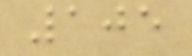105
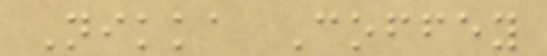Nikka Coffey
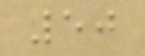50
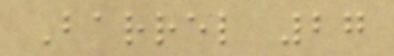Barrel 27
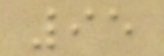95
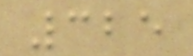325
